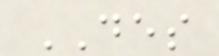DES
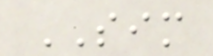SIM
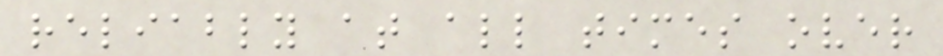reliably at all times over
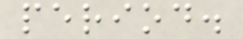period.
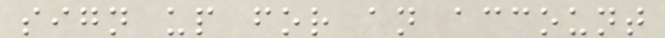sign up for an account
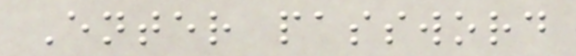Enter password
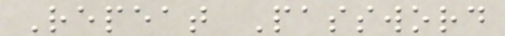Repeat Password
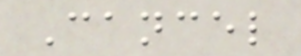Cancel
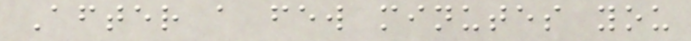After a few minutes you
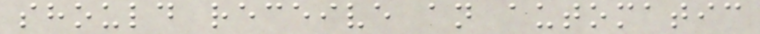should receive an automatic
